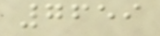7659
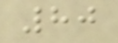80
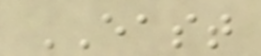EAST
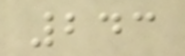243
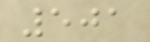501
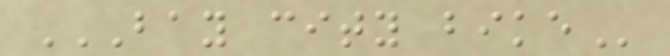BAY CITY BIKE
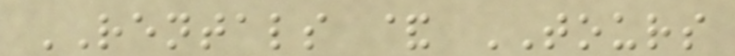RENTALS & TOURS
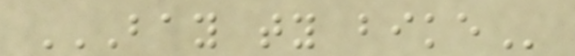BAY TY BIKE
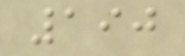190
